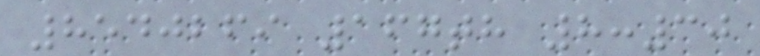8540269 167th 8:30
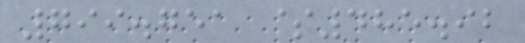799.751 $485.92
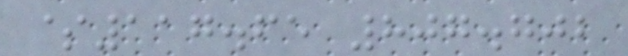$117.65 807.702
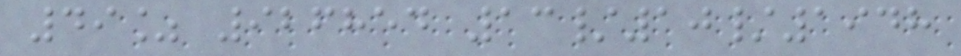49% 926854 13/10/1948
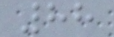88
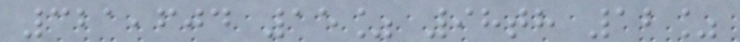321,604 15% 98th 12%
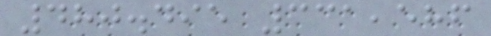480.495 331,586
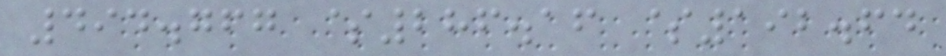494.767 $286.16 $192.64
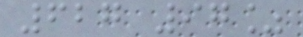627 97%
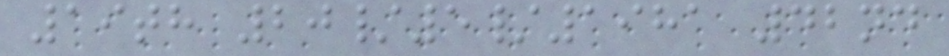19th 20/5/1981 42nd
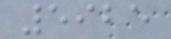5925
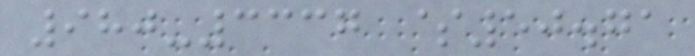980-3337 $50.71
